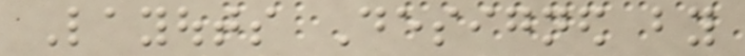Layouts Designed by
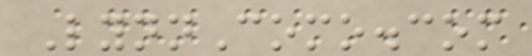LynnComo.com
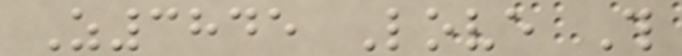Z3845 Love This
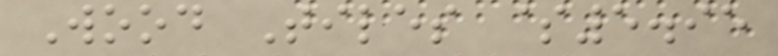Wood Tiles $5.95
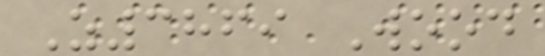Z3869 Wood
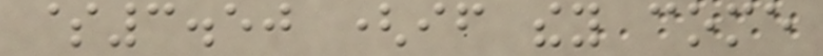$3.50 (if they come
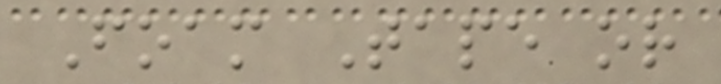Foam Tape or
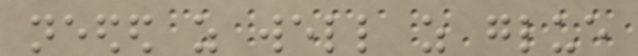needed as well as glue
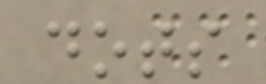dots
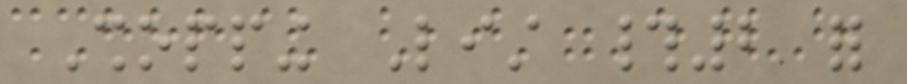Shopping List #2 for
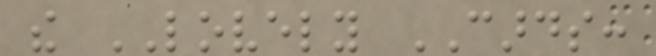the LOVELY CARDS:
